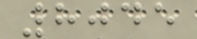8045
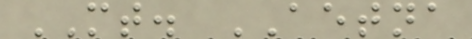MT. AETNA
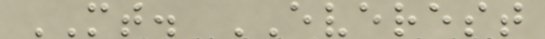MT. EVEREST
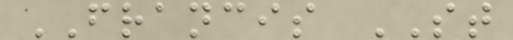FRANCIS ST
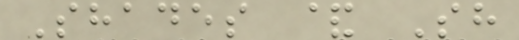Shades & Sh
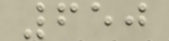650
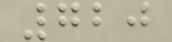720
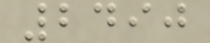2490
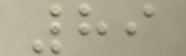89
